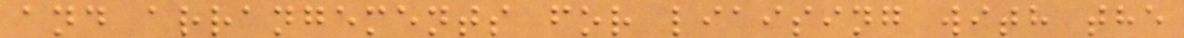and arrangements for liaising with the
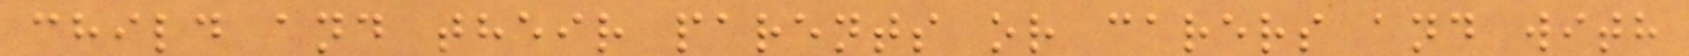child and their parents or carers and with
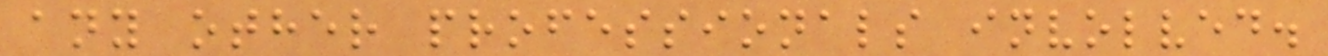any other professionals involved.
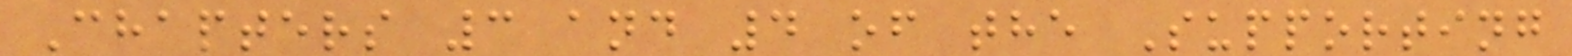Chapters 3 and 4 of the Supporting
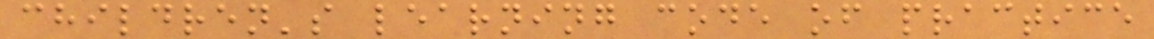children's learning code of practice
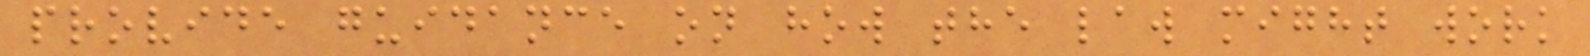provide guidance on how the law might work
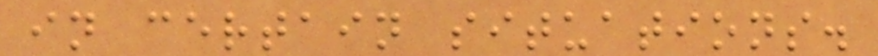in certain situations.
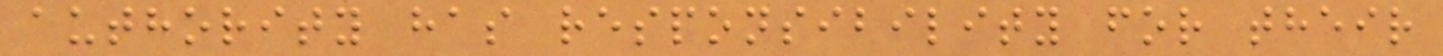authority has responsibility for their
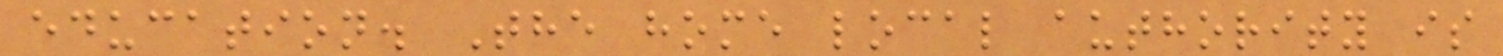education. The home local authority is
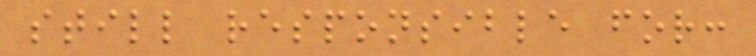still responsible for:
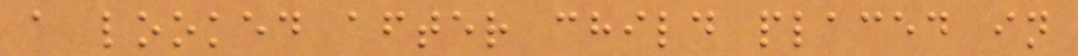a looked after child placed in
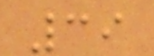39
